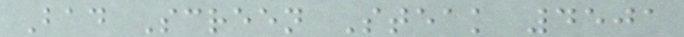Bad Screen Steak 4501
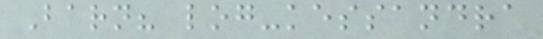Barn? log-kessandra
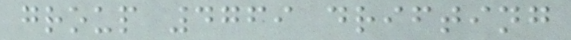group 4769 drifting
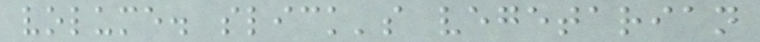volume. slick's vegetarian
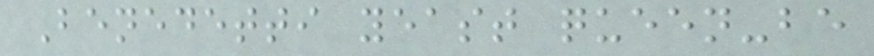Benedetti yeast queen-be
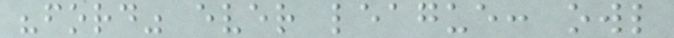"ford" ever league: owl
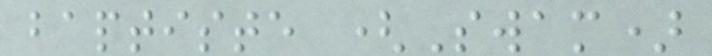baptiste (Swam)
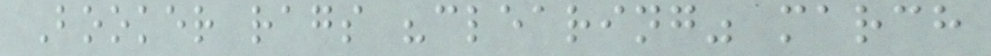Booker rags "clearing" march
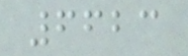6623
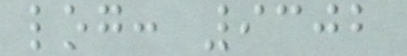log: 9302
